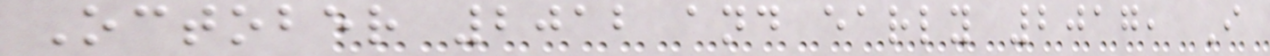October 2012 and early 2017, I
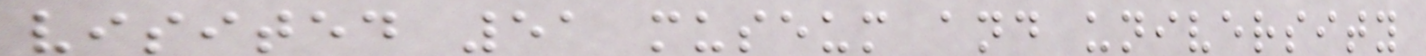visited 51 museum and university
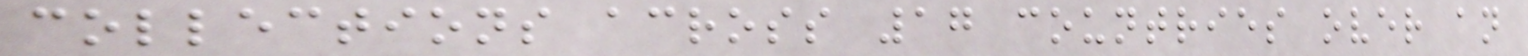collections across 17 countries over an
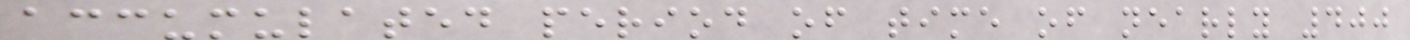accumulated period of time of nearly 400
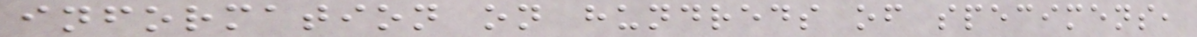information on hundreds of specimens,
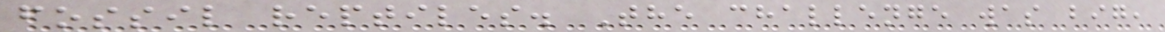fossil reptiles. The challenge was big,
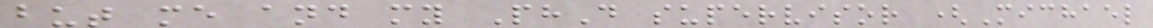but me and my PhD supervisor (Michael
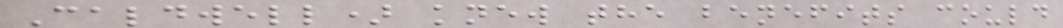Caldwell) knew the benefits could
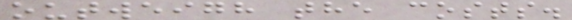outweigh the costs.
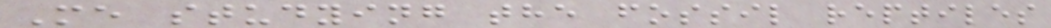Me studying the fossil reptiles
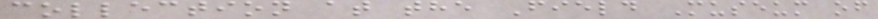collection at the Field Museum of
